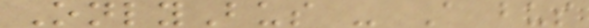OnlyBus - A bus
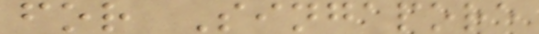for Singapore
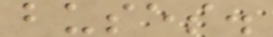buses.
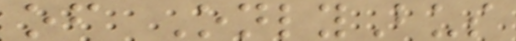of OnlyBus
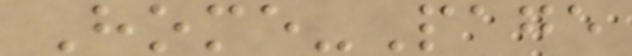Home-Page
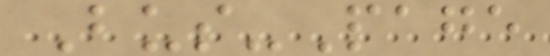Bus-Page
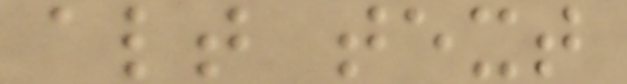alt text
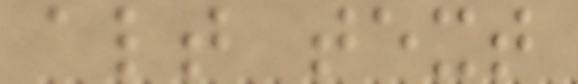alt text
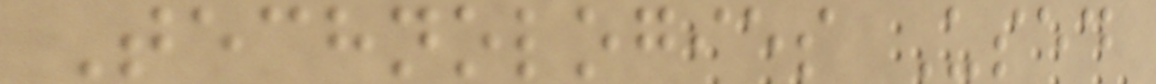Technologies Used
